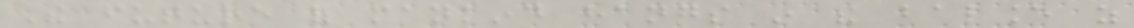The future of mankind hangs in the balance as
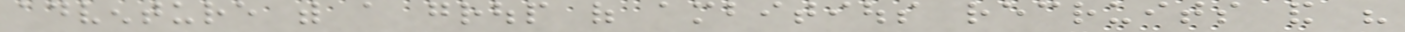adventure with a group of ambitious recruits and his
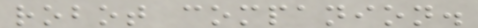robot companion.
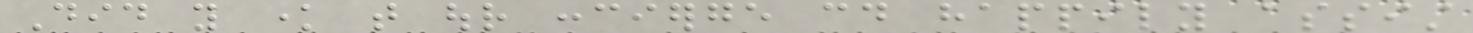Did you know that our concierge could happily assist
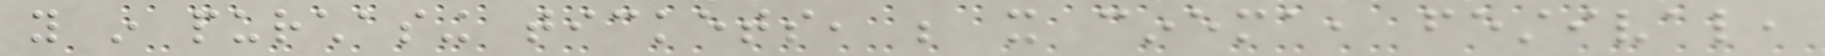you in purchasing tickets, be it cinema, festival,
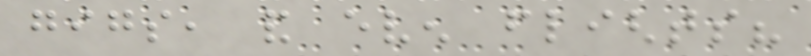gigs, and even flights?
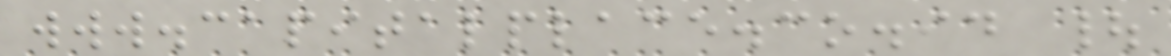www.capitalplace.co.id |
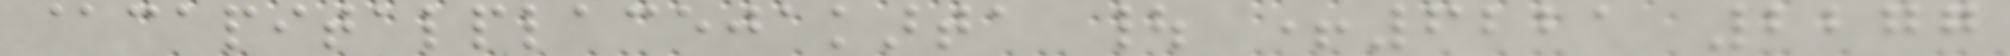@capitalplacejakarta | +6221 2277
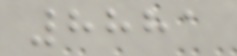8881
